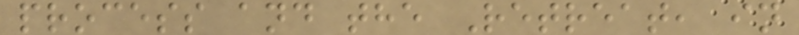process and the Retreat, in
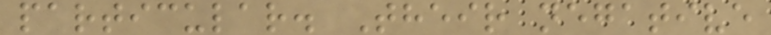particular. Their negative
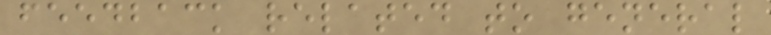feedback related to general
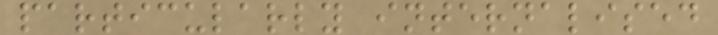particularly internalised
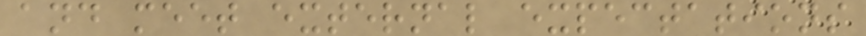and meet external expectations
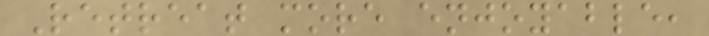Retreat more enjoyable,
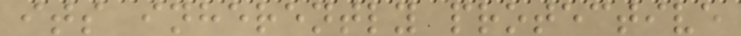its inherently protective
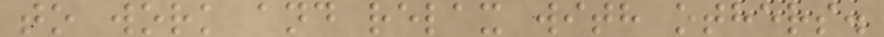to work and relax with others.
